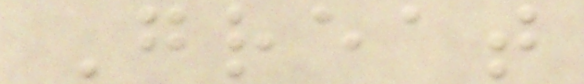Great
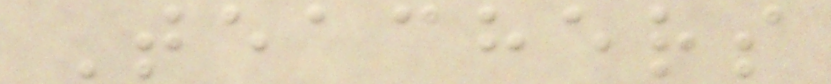Teachers
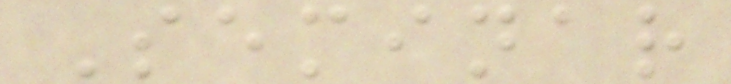Seminar
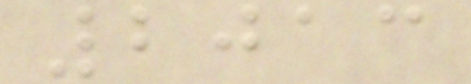2013
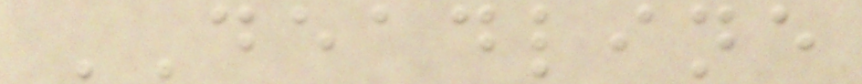DEADLINE
